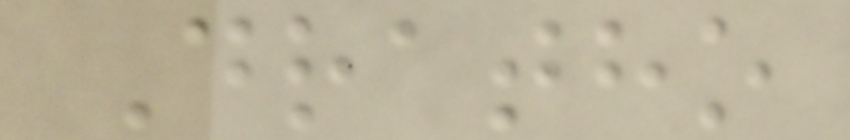Dratho
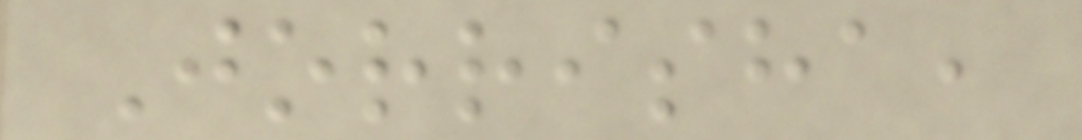Jorrisha,
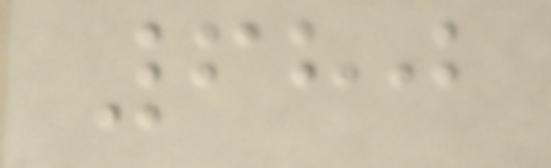680
